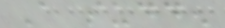A sudden
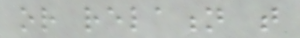or relation that
